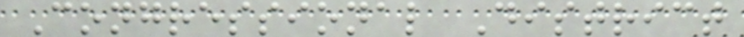Congressional District
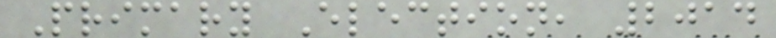Primary Election, 2014
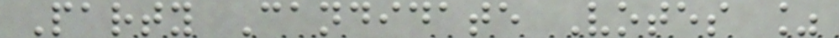Party Candidate Votes %
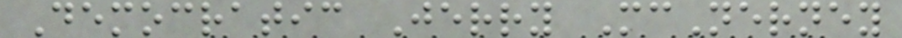Democratic Jerry McNerney
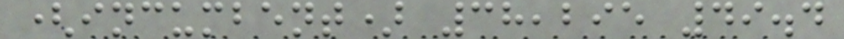(incumbent) 38,295 49.4
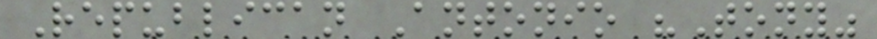Republican Antonio "Tony"
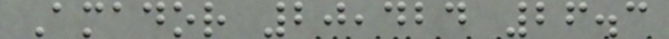Amador 20,424 26.3
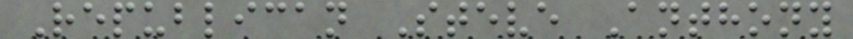Republican Steve Anthony
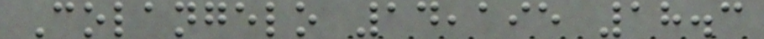Colangelo 14,195 18.3
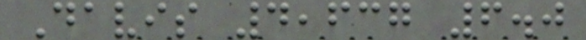Davis 4,637 6.0
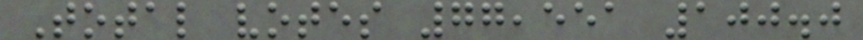Total votes 77,551 100.0
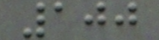100
